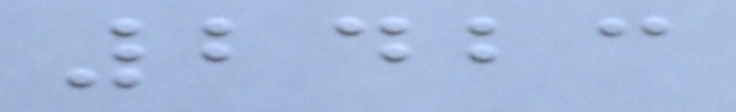2423
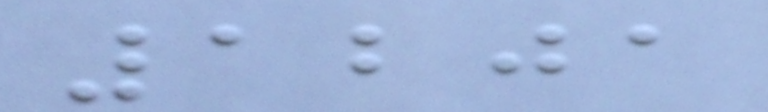1201
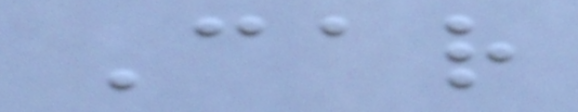Car
